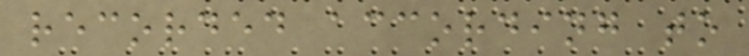recorded according to
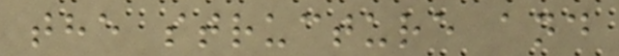the structure and
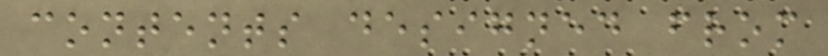contents designed from
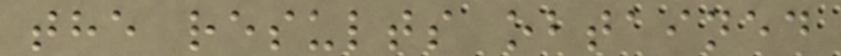the results obtained
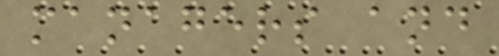managers and
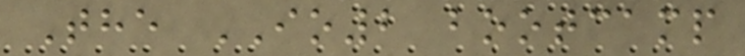The IO2 bootcamp
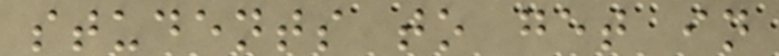students to get in
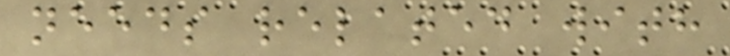needs related with
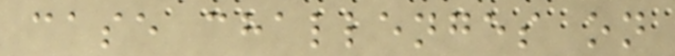case challenges on
